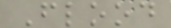Flood
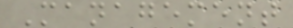Management
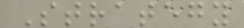Strategy
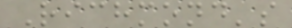Richmond's
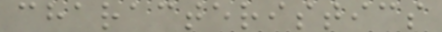characteristics
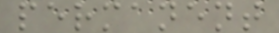permanent
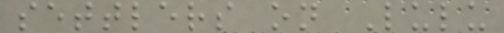settlers on Lulu
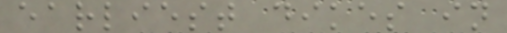earliest dikes in
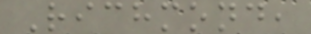Richmond,
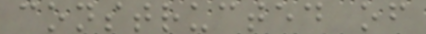constructed of
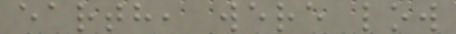earth, were low
